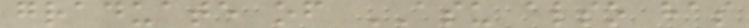graduate of ASU also has
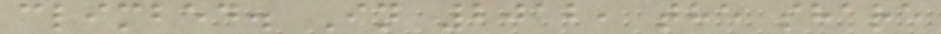climbed. In 2012, the share
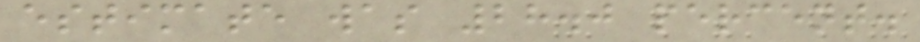estimate was 28.0 percent.
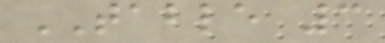TABLE 3
